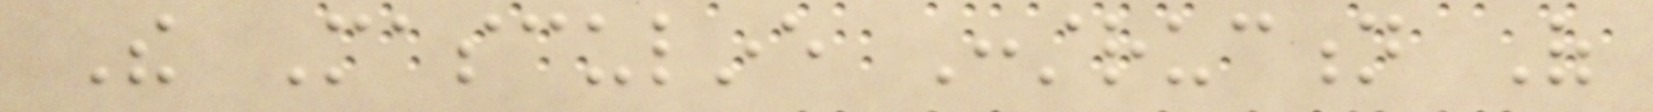The Masculine Construction Of
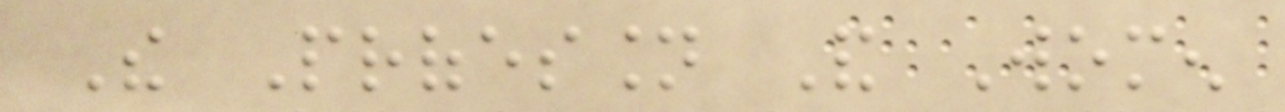The Profession And Women
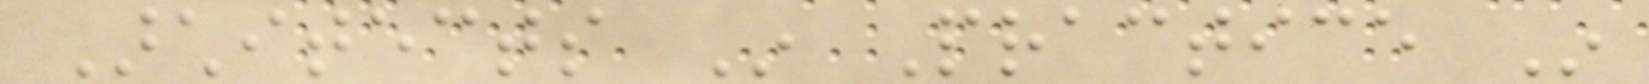Architects In Practice In
